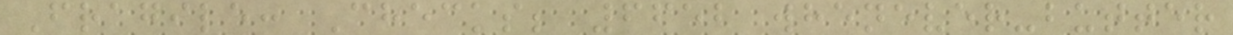Fragile: Checks; 6652 whenever-butter
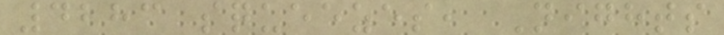4283 squeezes, Nights
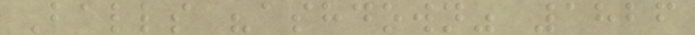Balls "ashdown" 1826
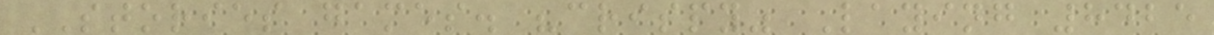STORIES games. "crispy" Laying 8425
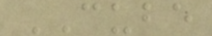CUBE
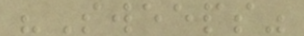"Sweeps"
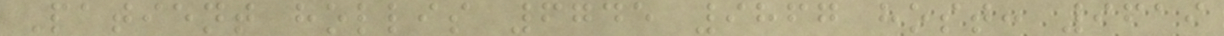Patient hollis 6745 9867 host: 9619
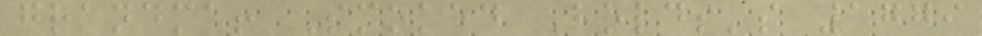grandma! Smoked Holds's 1779
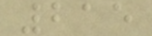215
